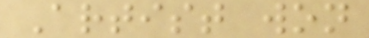Artist won
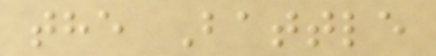the Battle
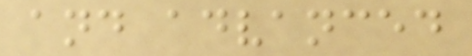and advanced
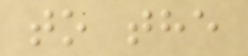to the
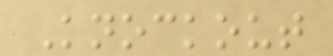Knockout
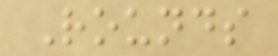Rounds
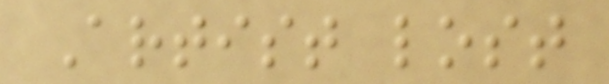Artist lost
